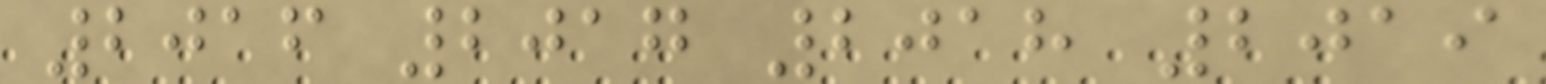2016 2017 2018 2019
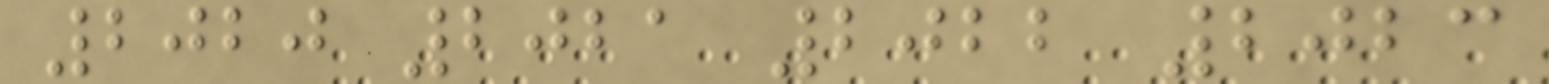2020 2021 2022 2023
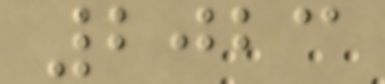2023
